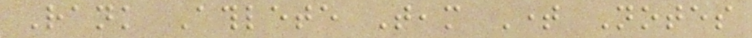Rank Athlete Team Time Notes
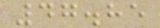47.85
